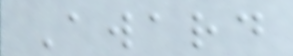Award
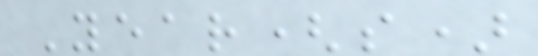Year(s)
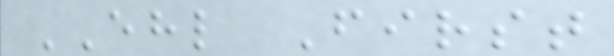EHL First
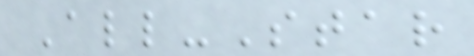All-Star
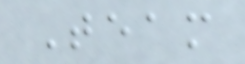Team
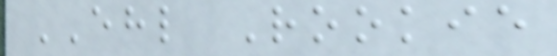EHL Rookie
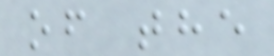of the
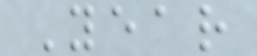Year
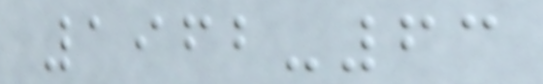1962-63
